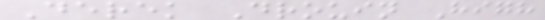Derek Drouin High
